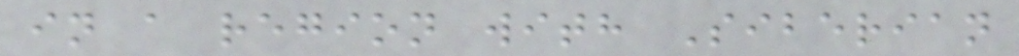in a region with Siberian
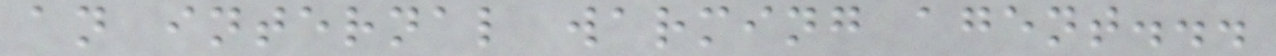an internal warming agent...
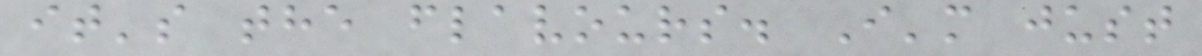it's the flavours. I'm just
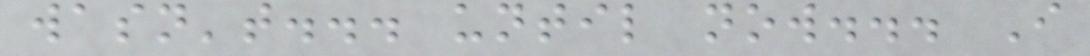wasn't... until now... I
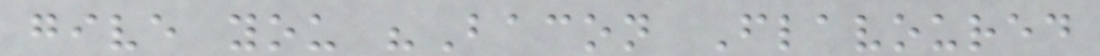give you "Bacon Flavoured
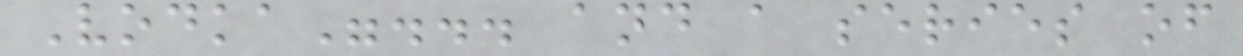Vodka"... and a series of
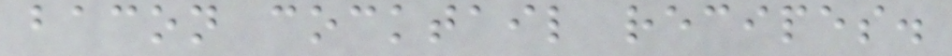bacon cocktail recipes.
